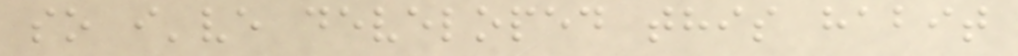so i've developed this habit
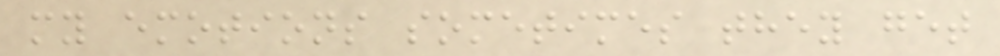my emotions sometimes they get
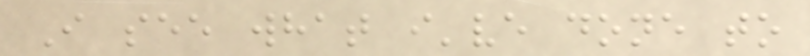I see what i've done to
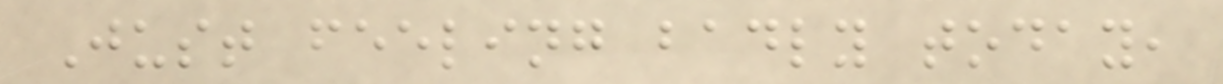Just feeling badly today,
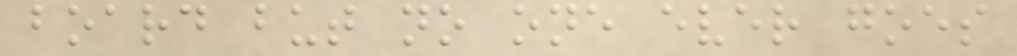board but no one ever goes
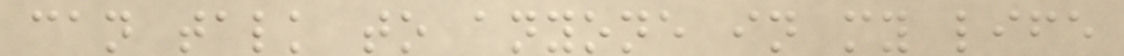can talk to anyone in my life
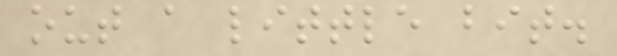out a little bit.
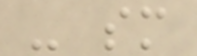- sm
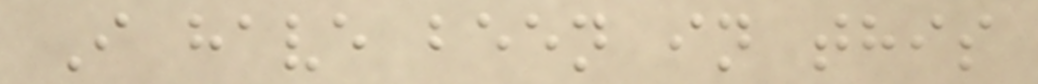I have been in this
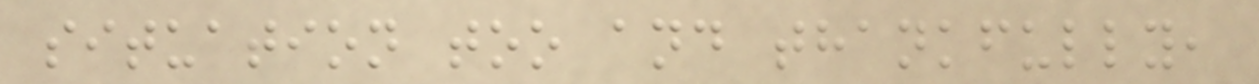situation too and thankfully,
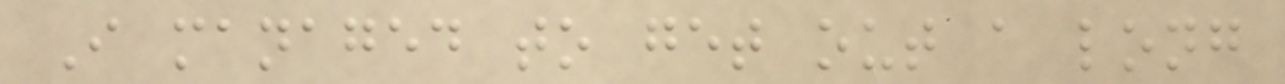I managed to get out a long
